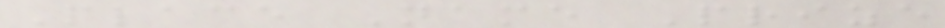Place Name Prize
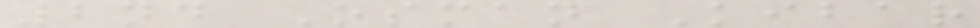2nd Osman Kibar
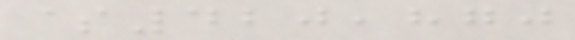$420,870
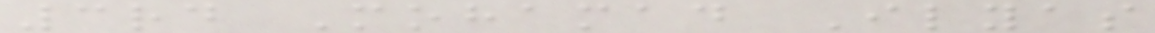3rd Mohamad Ilyas
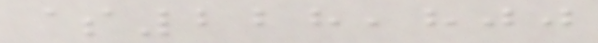$228,800
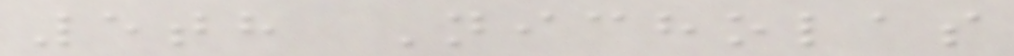5th Nicholas
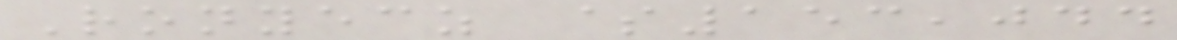Ronyecz $153,044
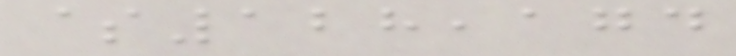$128,174
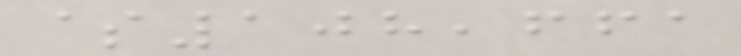$108,661
